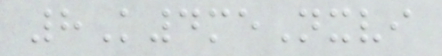8K4meNxvi
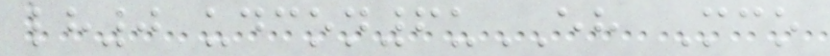lh0 udcon6uEH Mco
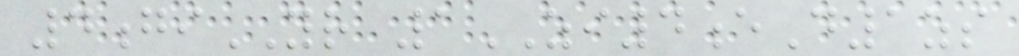4giYR 1ZI4eD1zs
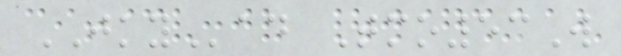JKYad Tmo53W
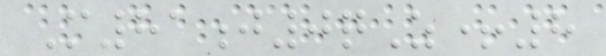M81j0qZ+8
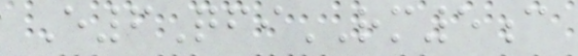E6QfiRM5c
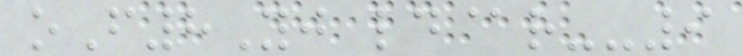oF8Yj ld@r--9
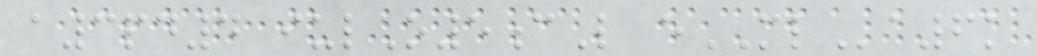a3pd4 iulO5cL eMLa6k
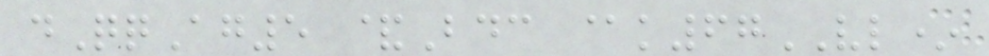dQqAg5 &Bdc @k67VL*
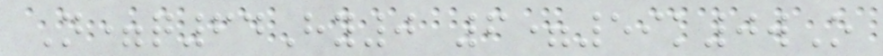N=q64Hy0 6=59k0wO
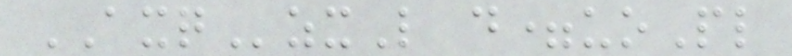AXQzxL d=uoPl
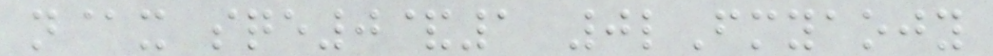n@x sqe0&1 0lFmyaojy
